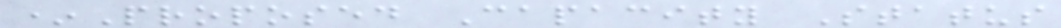*Proposed Capacity Status
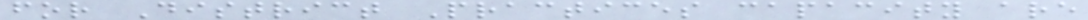for District Practices capacity are
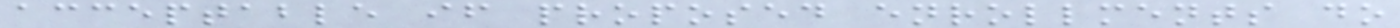acceptable if proposed enrollments do
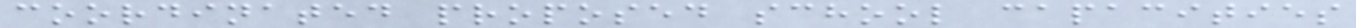coordinated proposed school capacities
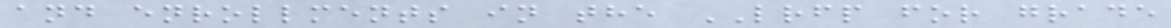and enrollments in the LRFP for grade
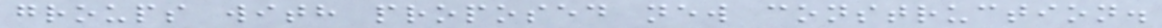groups with proposed new construction.
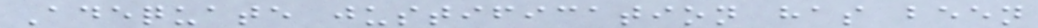Adequate justification has been
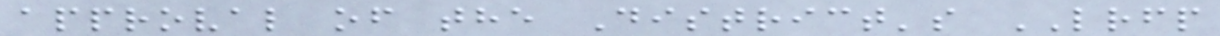approval of the District's LRFP
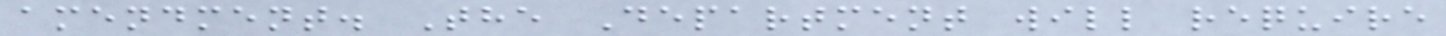amendment. The Department will require
